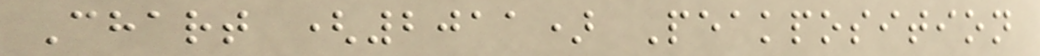Chart (2011) Peakposition
